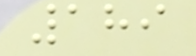189
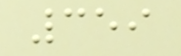359
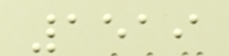1519
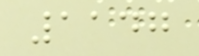1147
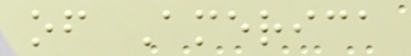of America
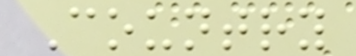Country
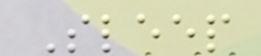Sleep
